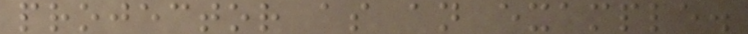projector as an example.
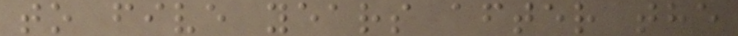to five years after the
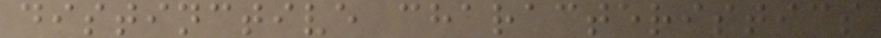distinctive characteristics
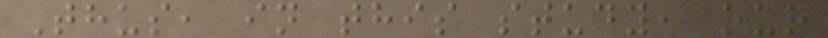Thus, in this study, our
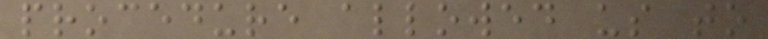procedure allowed us to
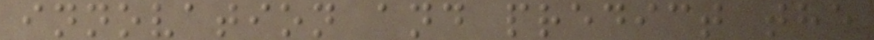innovation and predict the
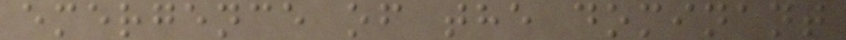emergence of the dominant
